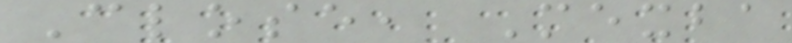Close, Mexba
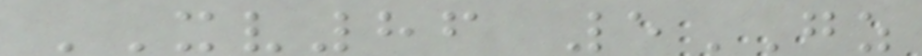XV86 5GZ
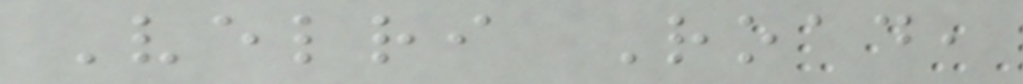Velri Road,
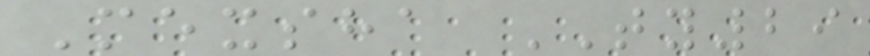Mexsha TY29
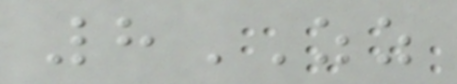8ZZ
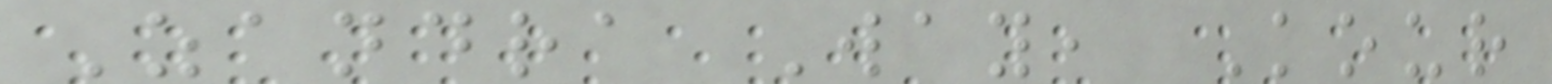Zandra Way, Kour
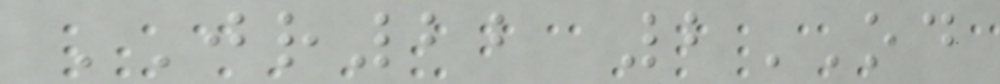JR22 2OD
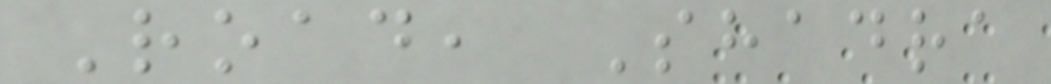Road, Shadra
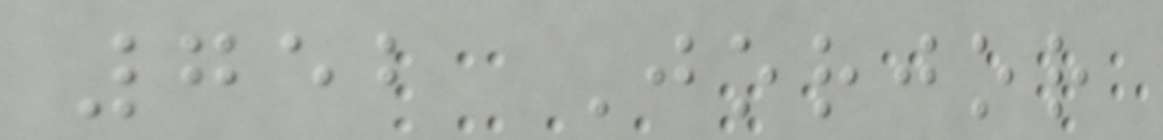752 Jorjor
